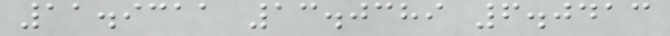11.9311 13.0389 6.0413
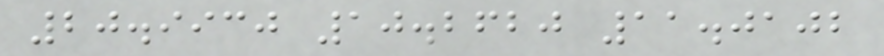20.9930 10.2620 11.0102
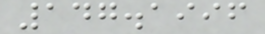147.1996
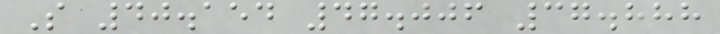S 40.154 47.006 37.888
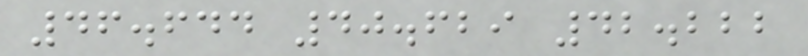46.644 40.629 42.222
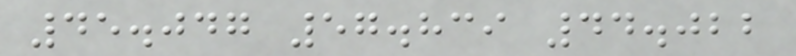45.047 57.839 44.022
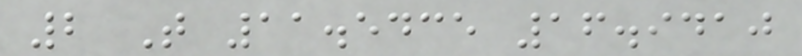2 T 11.5435 16.9410
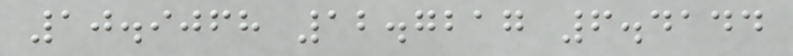10.9068 12.7217 6.4144
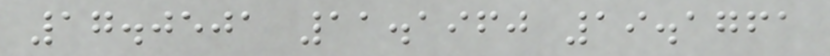17.0501 11.1960 19.1761
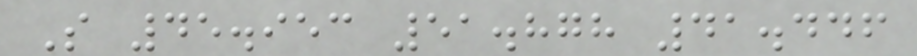S 45.953 51.878 41.446
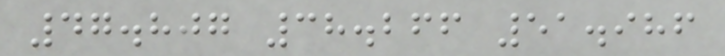47.807 38.266 51.986
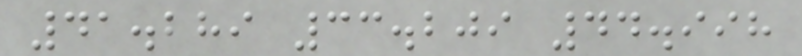41.289 33.209 44.998
